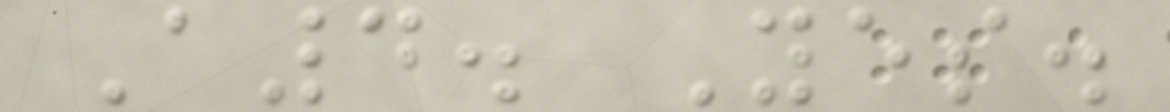A4. Yes.
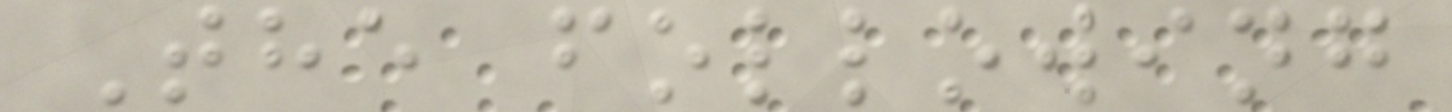The following
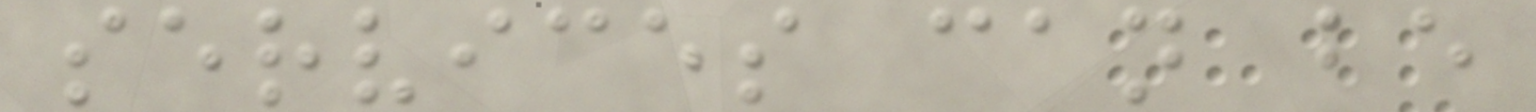services can be
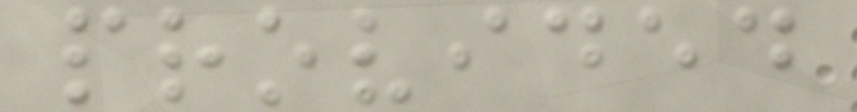provided
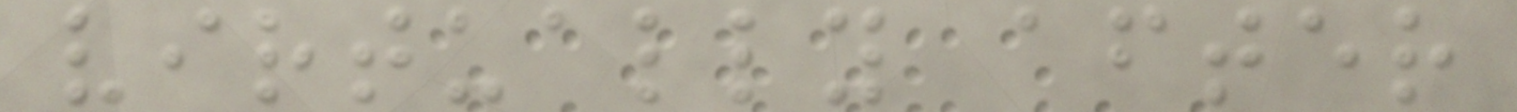virtually after
